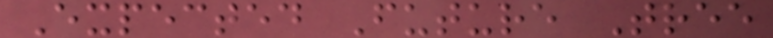Expected Future Tree
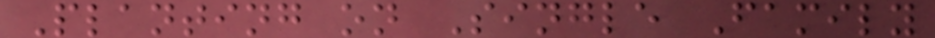Planting on Single Family
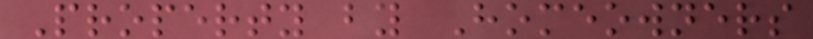Property by Homeowners
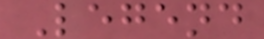Legend
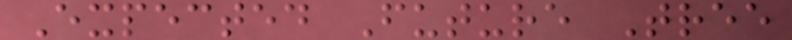Expected Future Tree
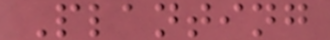Planting
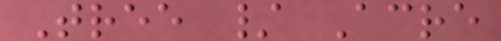Tree / Acre
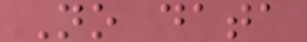No data
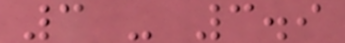3 - 3.9
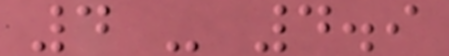4 - 4.9
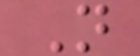N
